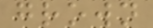grown
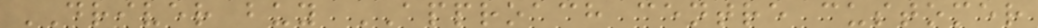DRIVER buy APPROACH centre customer
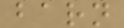barn
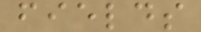fields
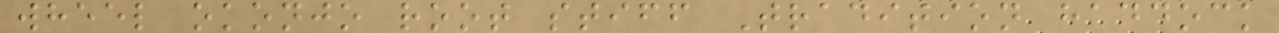wheel okonjo root stiff Tradition haddock
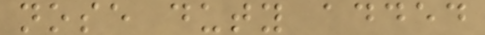nose duty added
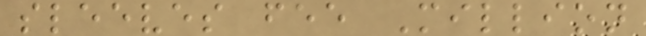sleeves fee Million
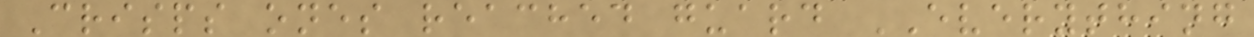Crisps ones reached guard EVERYTHING
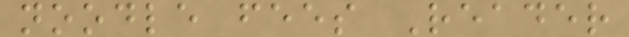noodle fees Reader
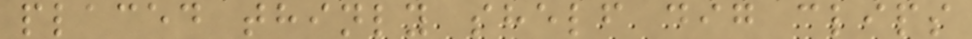placed thinly shelf dig clips
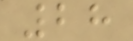28
